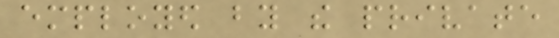employed by the private
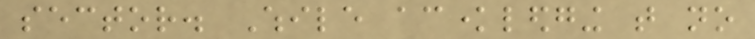sector. While acknowledging that no
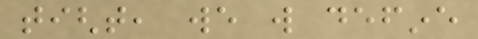tight, we will define
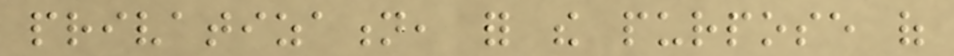privatization, for the purpose of
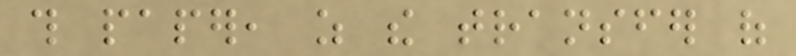this paper, as the transfer of
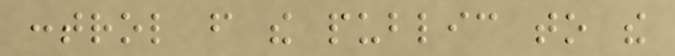control from the public to the
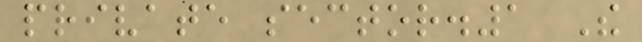private sector.1 The
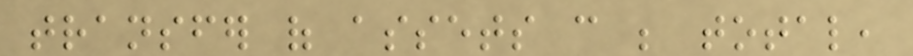transfer of assets can be total,
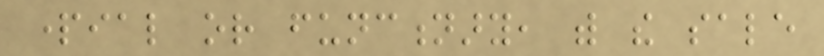partial or functionary, with the sale
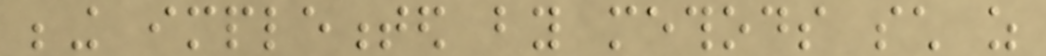being implemented by methods such as
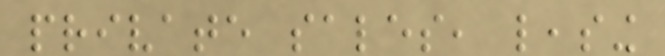private sales, leasing
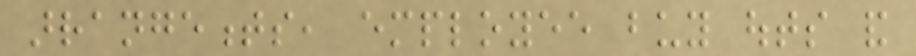arrangements, employee buy outs and
